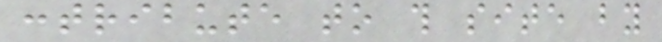contribute to this site by
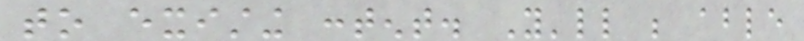to existing content. You'll be able
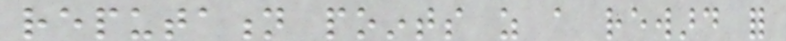reputation points as a reward for
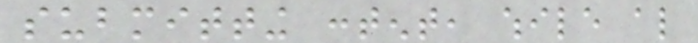submitting content, while also
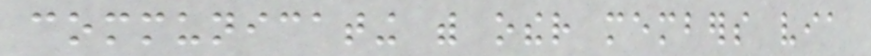communicating with other members via
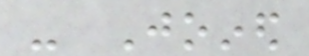- Joined
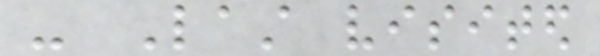- Last visited
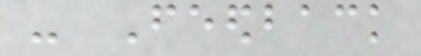- Feedback
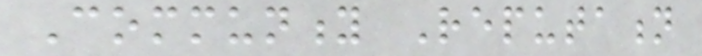Community Reputation
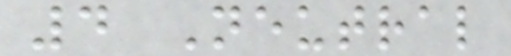4 Neutral
